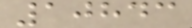10843
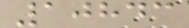10843
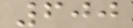600
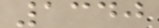1340
